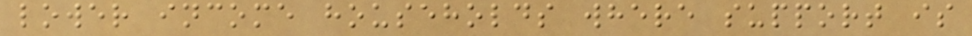lower income households where support is
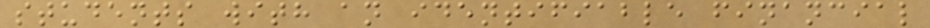students with an identifiable financial
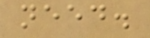need.
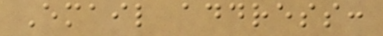Email address:
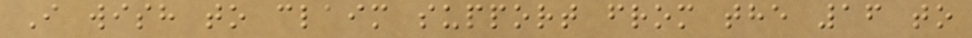I wish to claim support from the 16 to
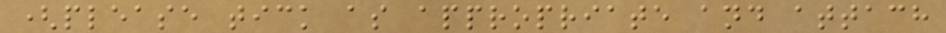(please tick as appropriate and attach
